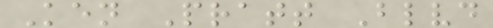Ken Pratt Blvd
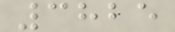3825
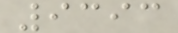9393
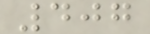407
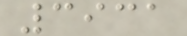3931
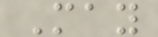May
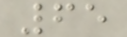65
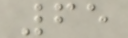65
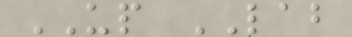UP LAB
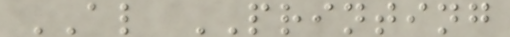AL PRINTING
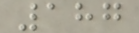187
